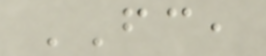FC,
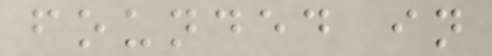founded in
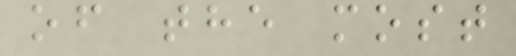of the most
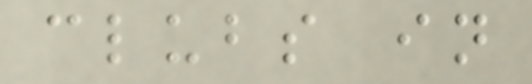clubs in
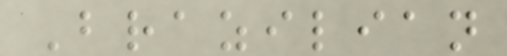Brazilian
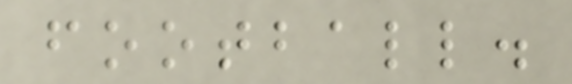football.
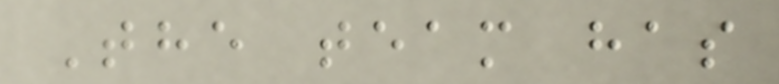The team has
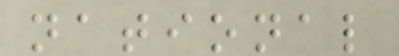national
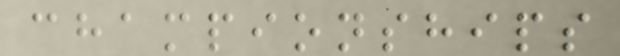championships
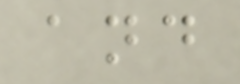and
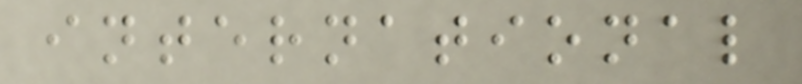international
